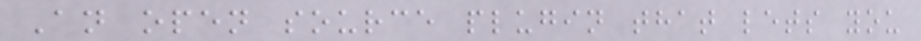An open source plugin that lets you
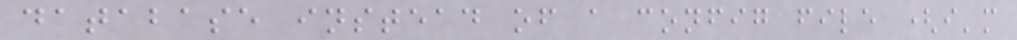database instead of a config file (i'm
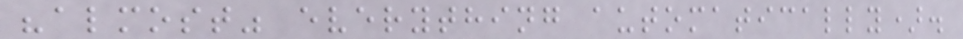"almost" everything automatically).
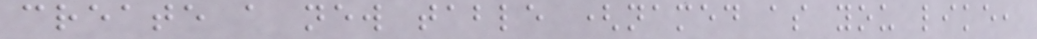create a new table (named as you like,
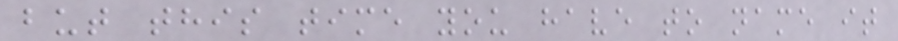but this time you have to name it
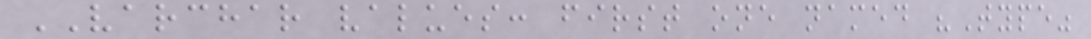VARCHAR values: first one named "Type"
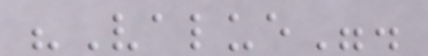"Value".
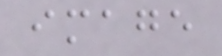image
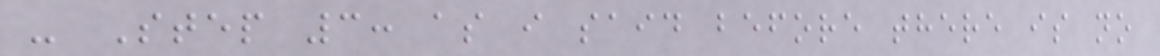- Step 3: as i said before there is no
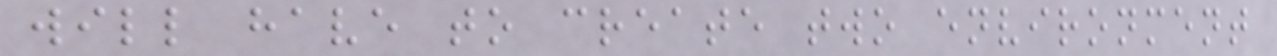will have to create two environment
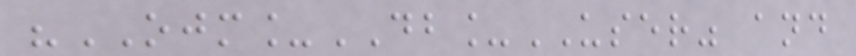"OJM_DB_USER" and
